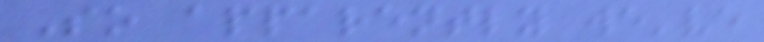So apparently we've
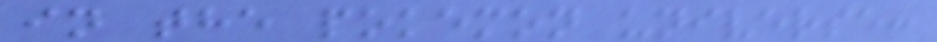in the pokemon universe:
